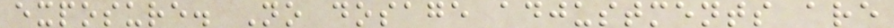exposure. No dosage adjustments are
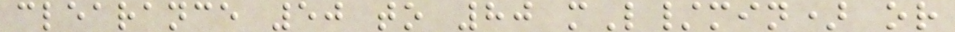clearance 50 to 80 mL/min) or
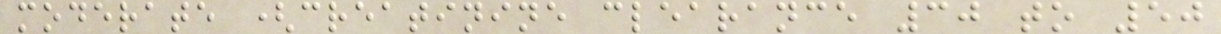moderate (creatinine clearance 30 to 50
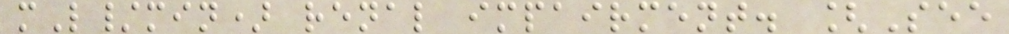mL/min) renal impairment. [See
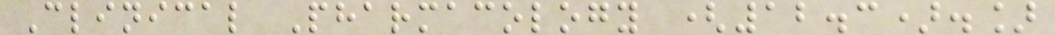Clinical Pharmacology (12.3).]
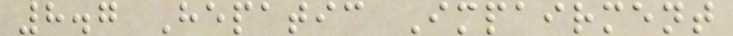8.7 Hepatic Impairment
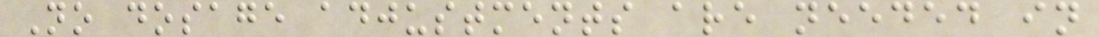No dosage adjustments are needed in
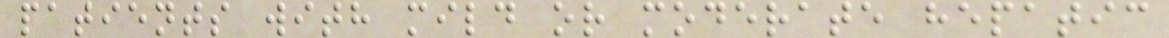patients with mild or moderate hepatic
